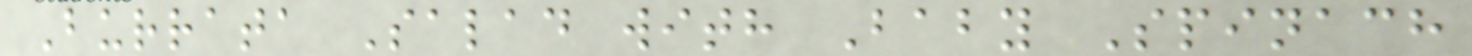Burrata Salad with Baby Spinach
